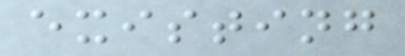existing
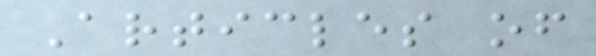Articles of
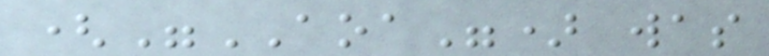("AOA") was
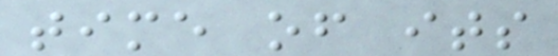time of its
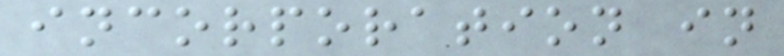incorporation in
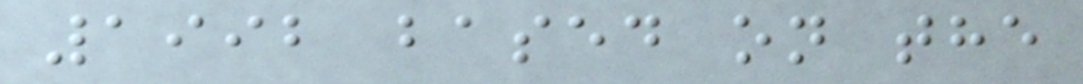1992 based on the
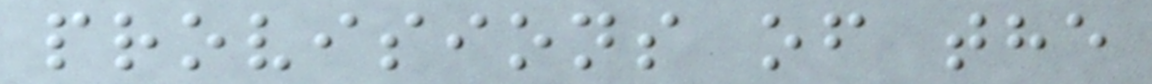provisions of the
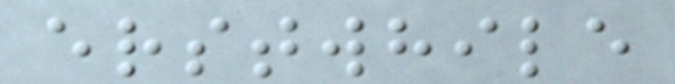erstwhile
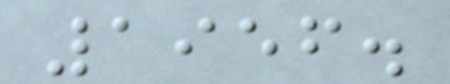1956.
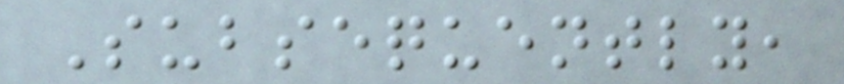Subsequently,
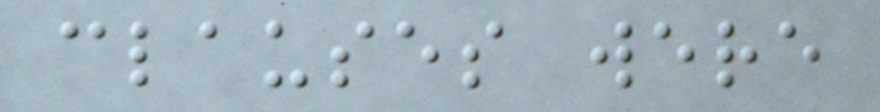clauses were
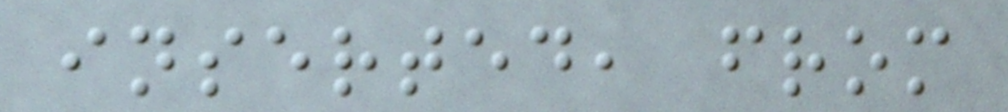inserted, from
